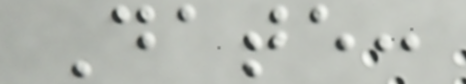Date:
